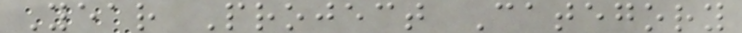Year Project Category
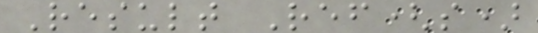Result Ref(s)
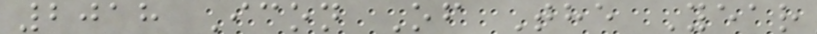2018 Icon Of The Year
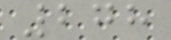278
